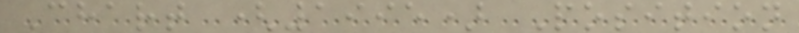Chart (1995) Position
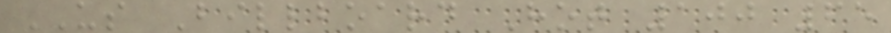US Billboard Hot 100 65
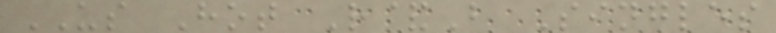US Hot R&B Singles
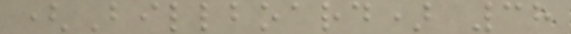(Billboard) 38
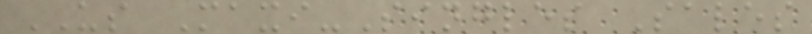US Maxi-Singles Sales
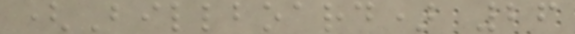(Billboard) 26
